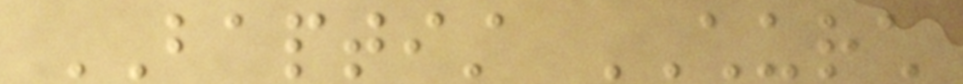BAPTIST CHURCH
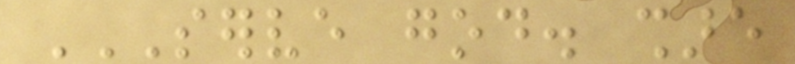SERVE GOD. SHARE
